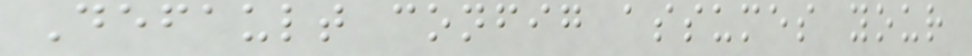Default config assumes your
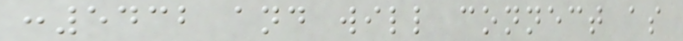:5432 and will connect as
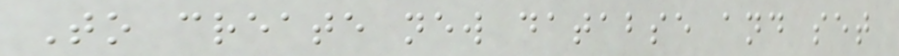To create new databse and set
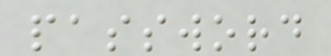password
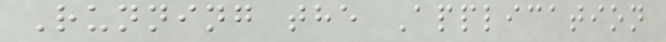Running the Application
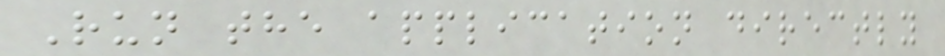Run the application directly
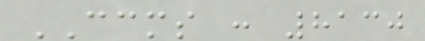CCMS : 8130
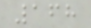168
